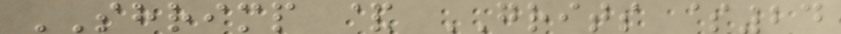SHRIMP & GRITS $24
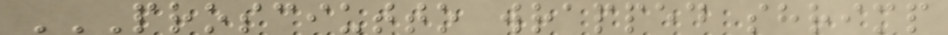PROSCIUTTO WRAPPED SHRIMP
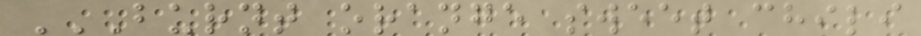BURNT ORANGE SWEET CHILI
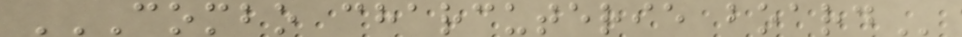COMBO CHARCUTERIE BOARD
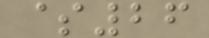$26
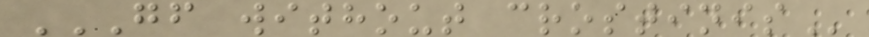GF WITHOUT CROSTINIS
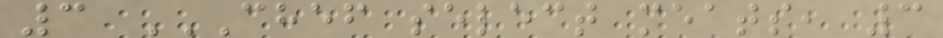3 CHEF SELECT MEATS, 3
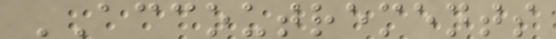ACCOUTREMENTS
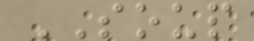SOUP
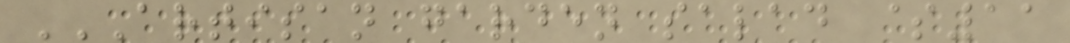ARTISAN GARDEN SALAD $11
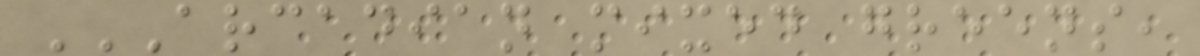ARCADIAN MIXED GREENS,
